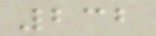232
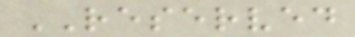RESERVED
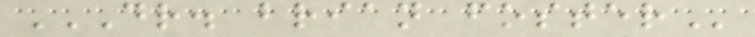DR. BRIAN FOSTER
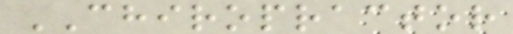CHIROPRACTOR
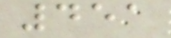451
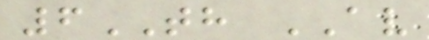6TH AV
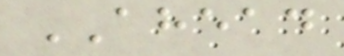AHEAD
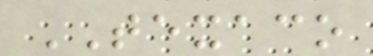TEXACO
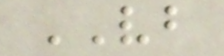VB
